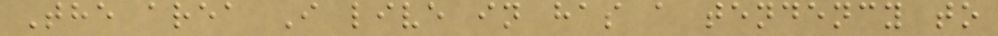The area I live in has a tendency to
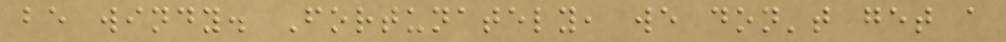be windy. Fortunately, we don't get a
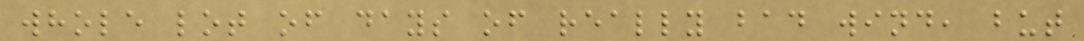whole lot of days of really bad wind, but
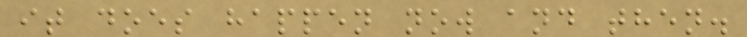it does happen now and then.
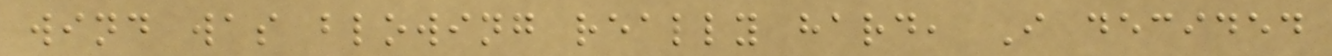wind was blowing really hard, I decided
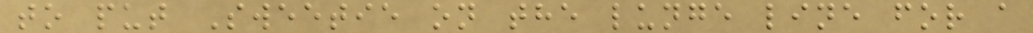to put Sweetie on the lunge line for a
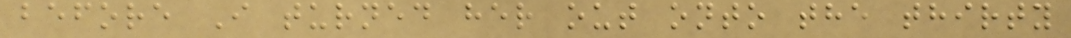before I turned her out onto the thirty
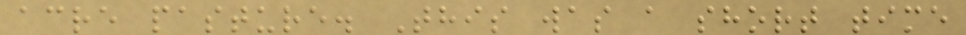acre pasture. This was a short time
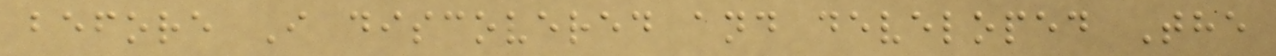before I discovered and developed The
